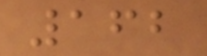162
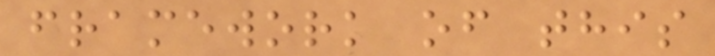framework of this
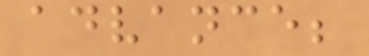advance;
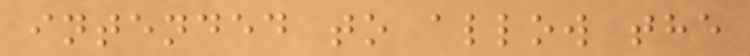intended to allow the
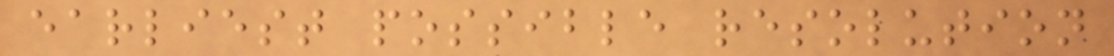earliest possible resolution
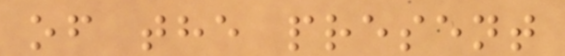of the present
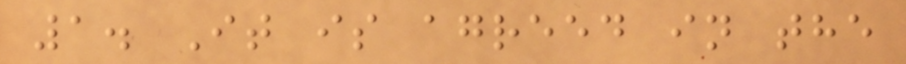1. It is agreed in the
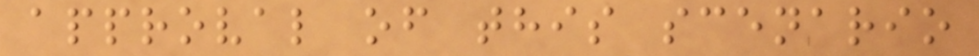approval of this scenario
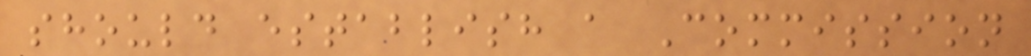should establish a Commission
